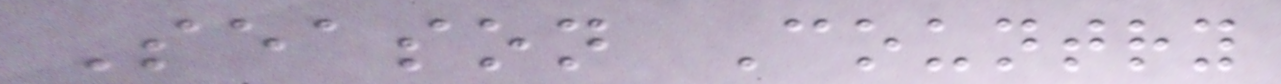Season Country
